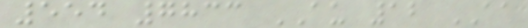554 7833 AU 12 AA
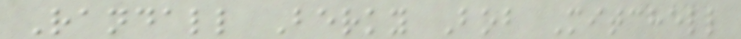Randall Berky Bob Mitchell
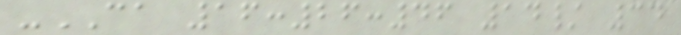-CA 16:26:46 14/ 34
